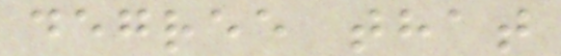degree that
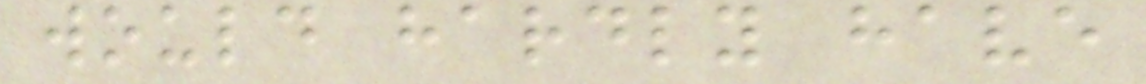would hardly have
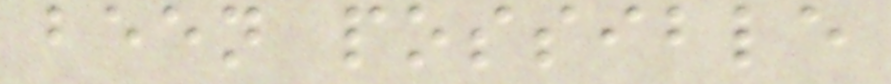been possible
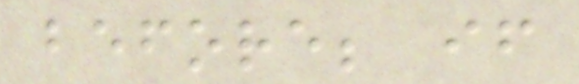before; if
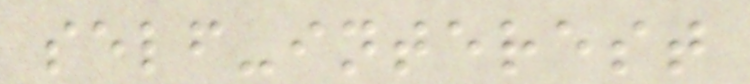self-interest
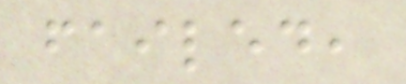failed,
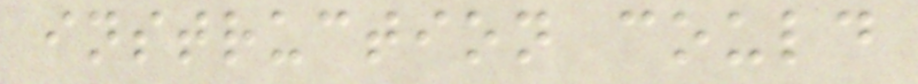instruction could
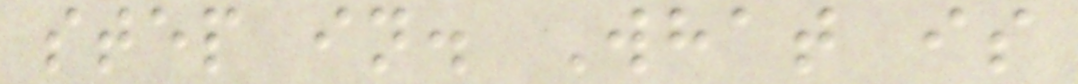step in. What is
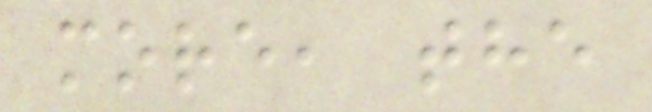more, the
